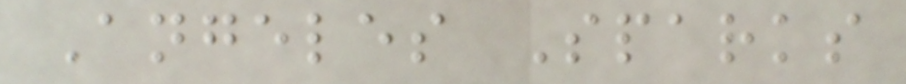Angeles Sparks
